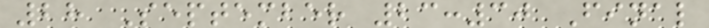28 September 23:30 Final
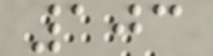103
